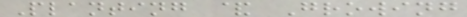Planting & Growing
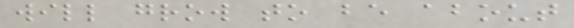will grow to be about
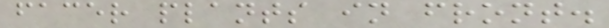facer plants in front.
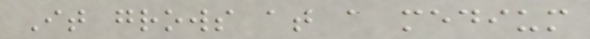It grows at a medium
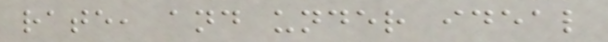rate, and under ideal
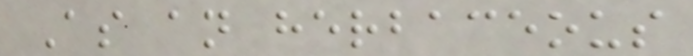As an herbaceous
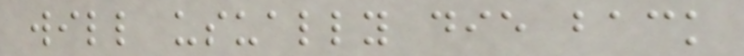will usually die back
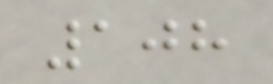108
